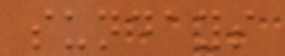sundays
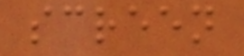screen
